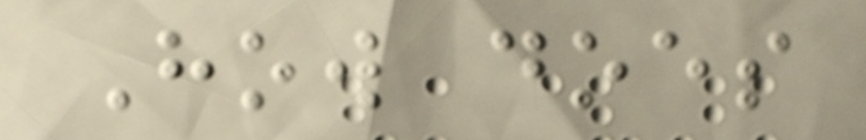How does
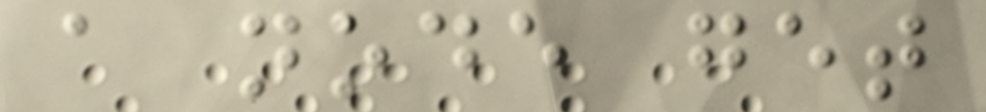a node get
